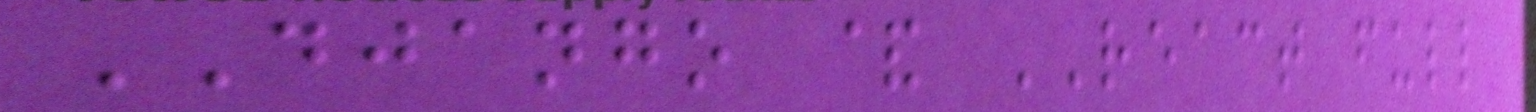DJANGO & REACT full
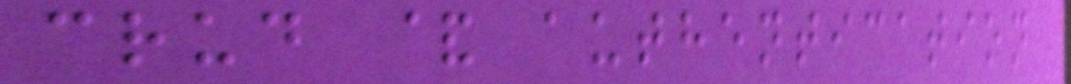crud & authentication
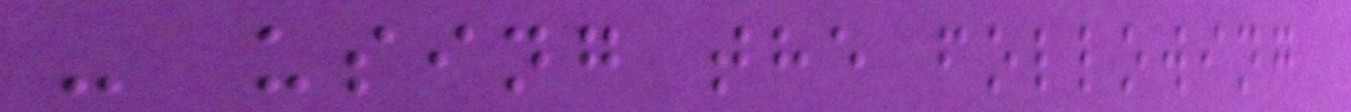- using the following
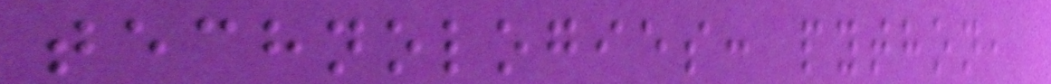technologies: python,
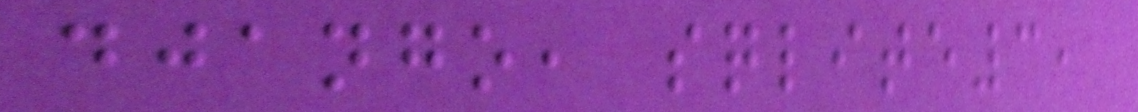django, sqlite3,
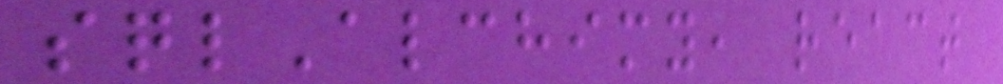sqlAlchimy, react
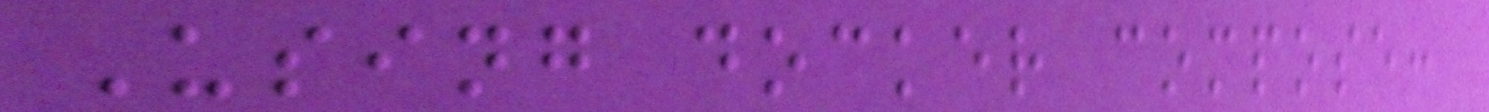Using docker compose:
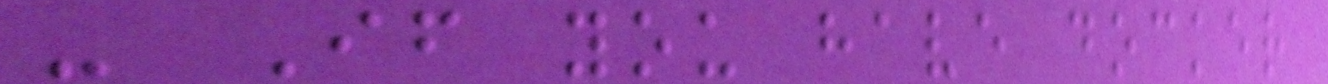- If you have docker
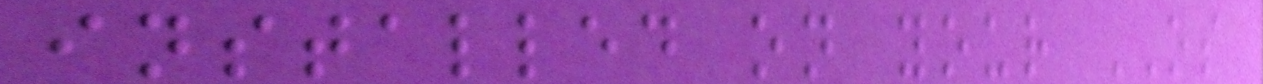installed on your OS
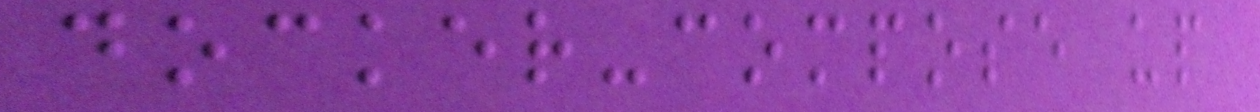docker-compose up
